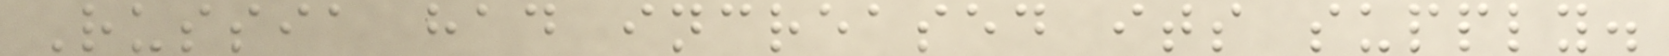Russia had increased its supply.
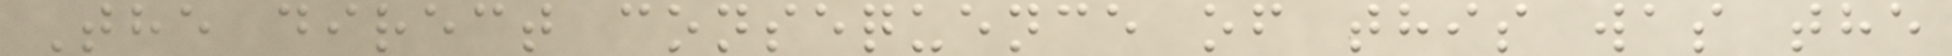The direct consequence of this was the
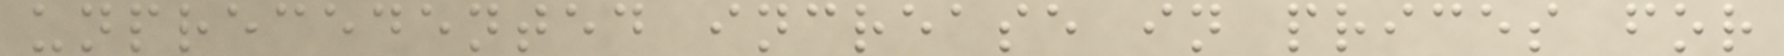unprecedented increase in prices for
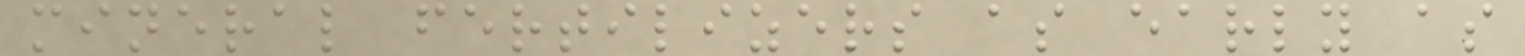mineral fertilizers as early as
